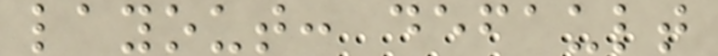layout: default
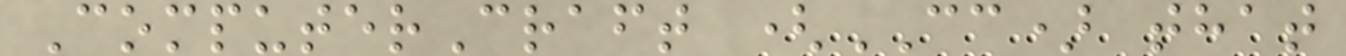ComputerCraft (CC) that
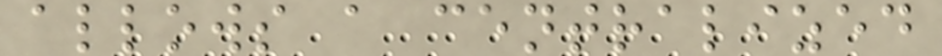allows a centralized
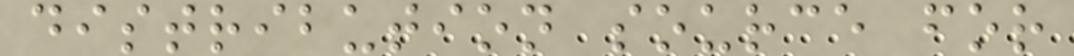distribution source for
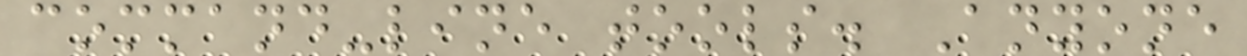command-line tools. Anyone
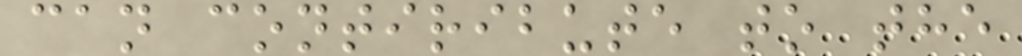can contiribute to the
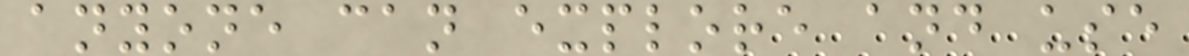anyone can explore and use
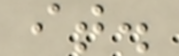it.
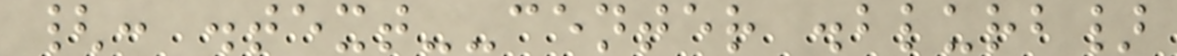{: .text--center .blurb}
